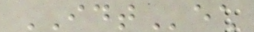IDTech
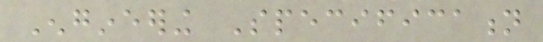Engineering Specification
